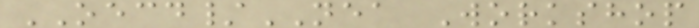OECD/NEA Workshop
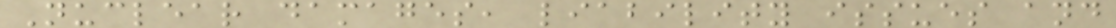Nuclear damages, liability issues and
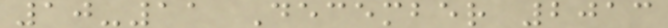10-11 December 2013
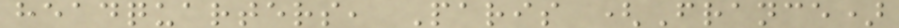headquarters, Paris (France)
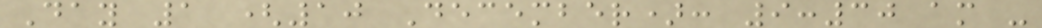Day 1 (10 December): 9:30 am -
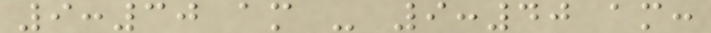9:30 am - 9:40 am:
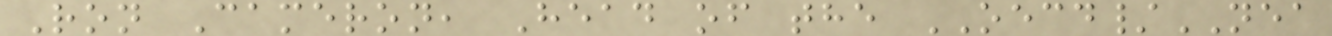Ron Cameron, Head of the OECD/NEA
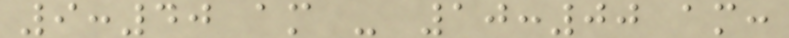9:40 am - 10:00 am:
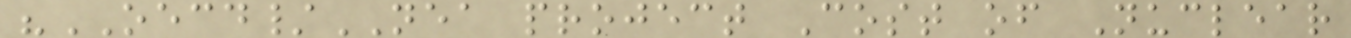"OECD/NEA project Cost of Nuclear
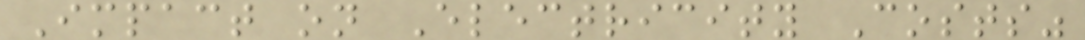Impact on Electricity Costs"
